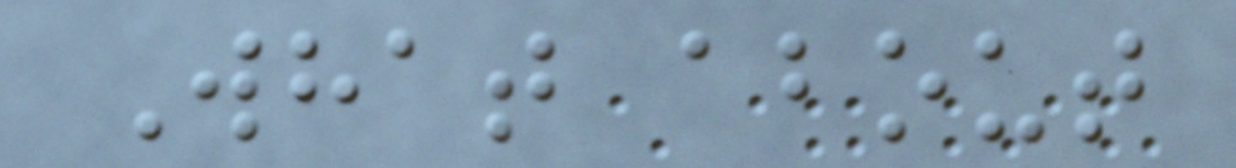What about
